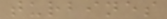turbines
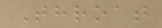Throat
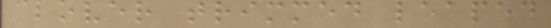clover trimmed leaped
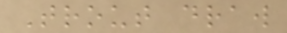Trout draw
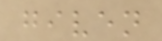given
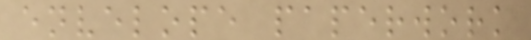envelope paperwork
